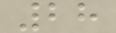28
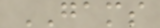GAMS
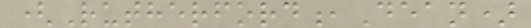(Rutherford,Dean)
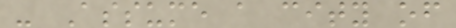- Assume a city of
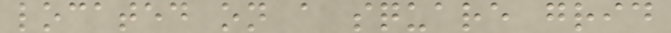located on a square grid
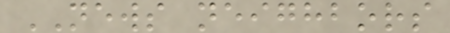NEWS neighbors
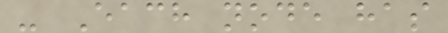- Each node has
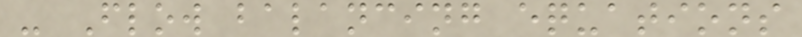- Flow balancing equations
